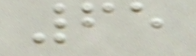65
